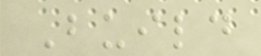Build
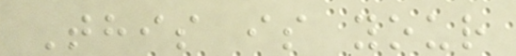This is your
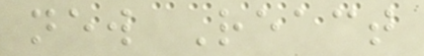new React
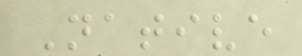Native
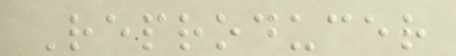Reproducer
